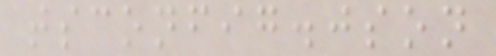tsconfig.json
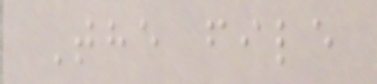The file
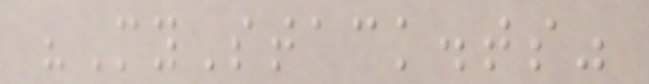"MyStack.ts"
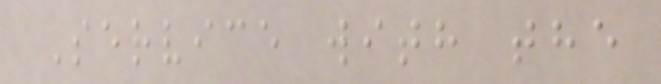Service with the
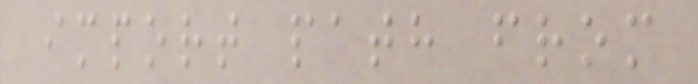import path from
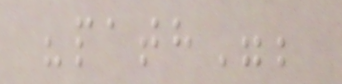"path";
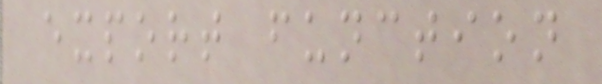export function
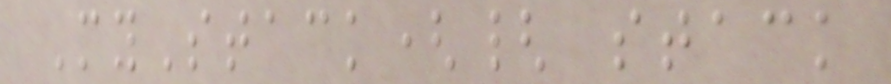MyStack({ stack
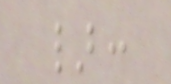}:
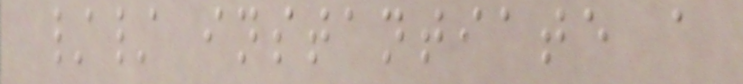// instantiate a
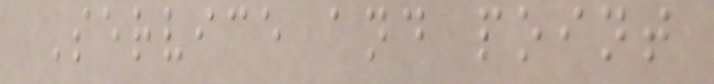Service and point
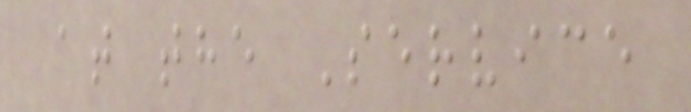at the Service
